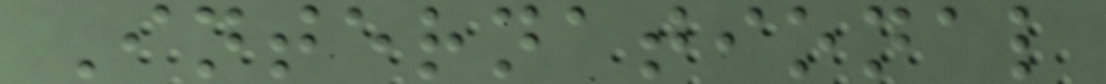International
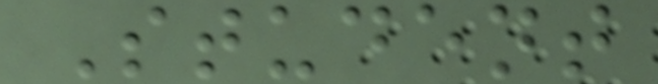Student
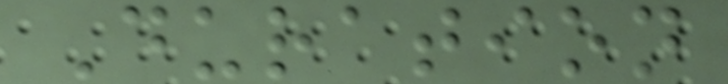Duration
